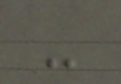-
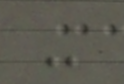-
